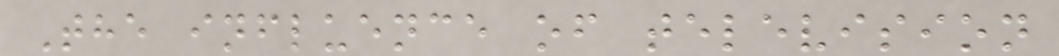The influence of television
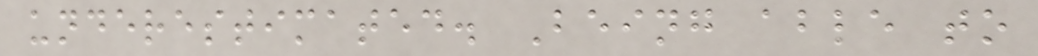underestimated. Being able to
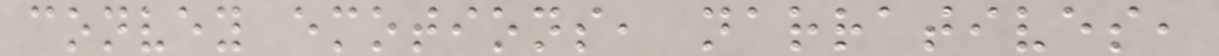convey emotions, narratives,
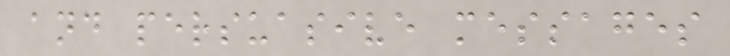and persuasive messages
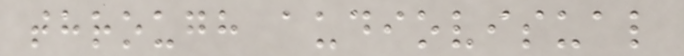through audiovisual
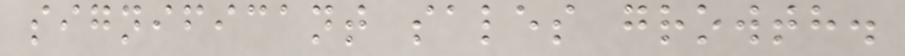significant sales growth.
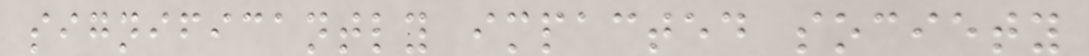significantly impacted society
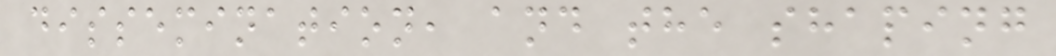dissemination, and the shaping
